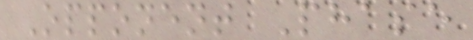Opponent Phase
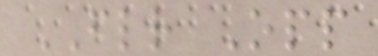FLR Opp
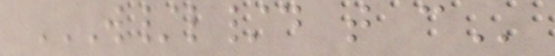W/L/D T C
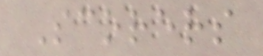Scorers
